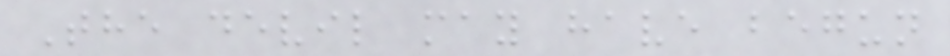The devil may have begun
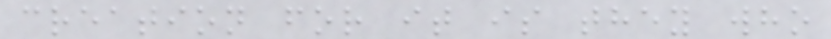creation for it is they who
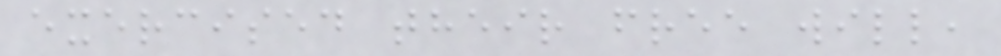exercised their free will,
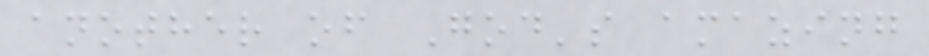another of God's amazing
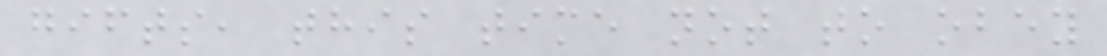gifts, this time not to obey
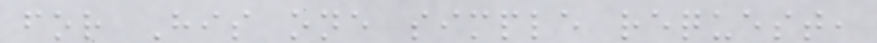for His one simple request,
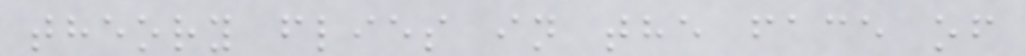theory flies in the face of
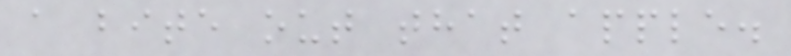a bite out that apple.
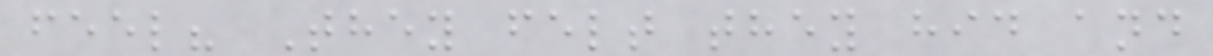feel? They felt they hid and
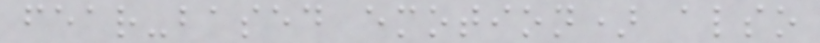fear-based emotion) also
